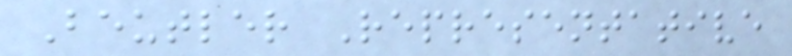Beutler Representative
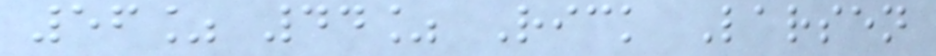56% 44% Rick Larsen
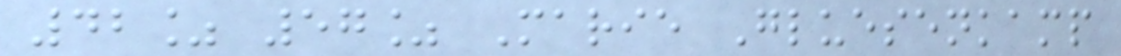42% 57% Marie Gluesenkamp
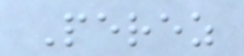Perez
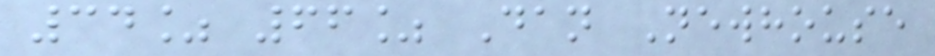34% 66% Dan Newhouse
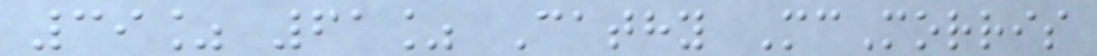39% 61% Cathy McMorris
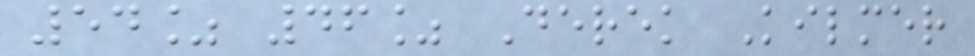54% 46% Derek Kilmer
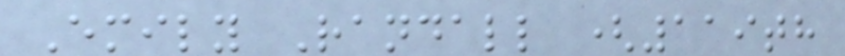Emily Randall (119th
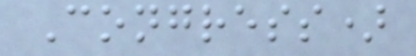Congress)
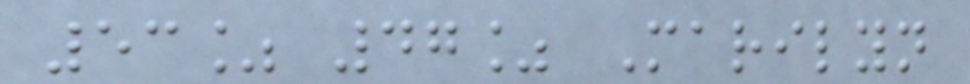53% 47% Marilyn
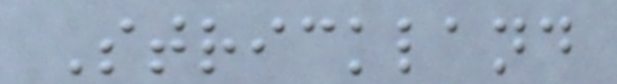Strickland
